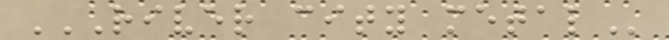RIVER CITY METAL
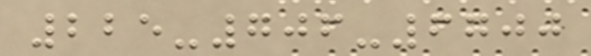225-706-6700
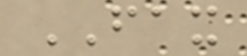FAX
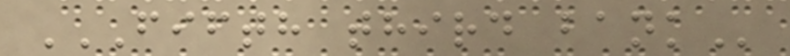FIFTH THIRD BANK
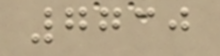7730
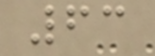63
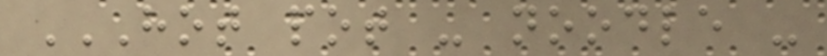HOT POT - NOODLE -
